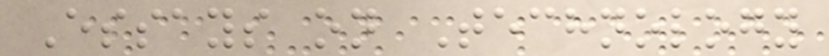Essays on Technology
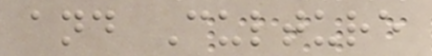and Culture
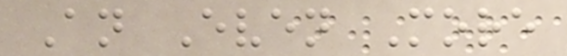An Even More
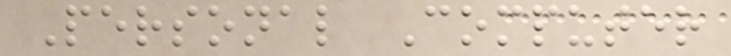Personal Computer
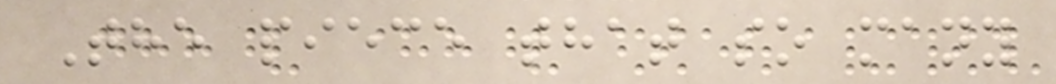The piece that so many
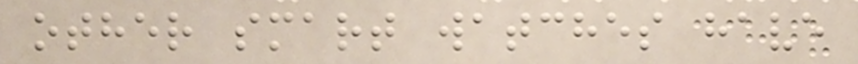other smart watches have
